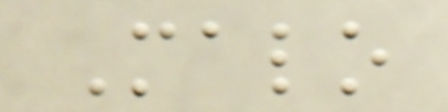Malo
